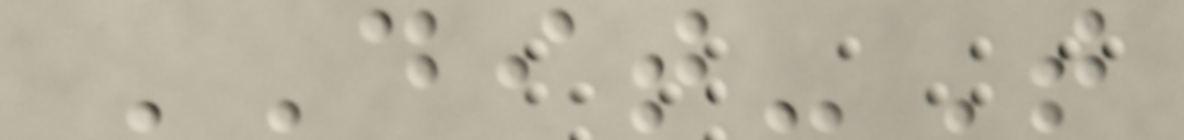DIT-T
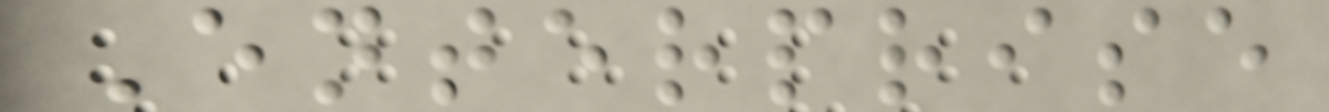Enterprise
